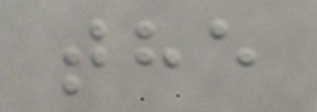the
